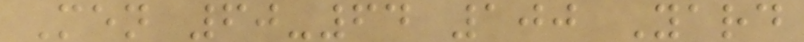Men 60-64 100 Yard
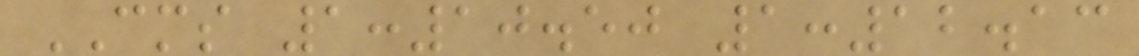CMS 1:10.50 1:12.13
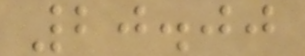20.00
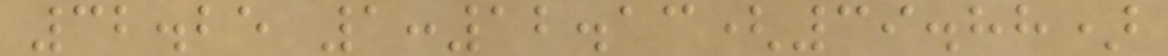32.25 1:12.13(39.88)
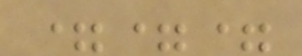===
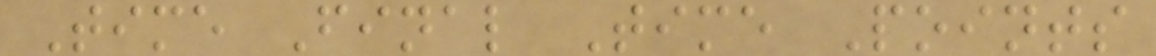Time Final Time Points
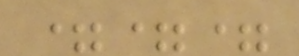===
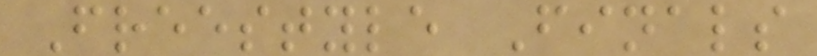Freestyle Finals
